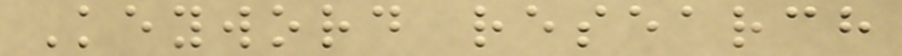Keyword research
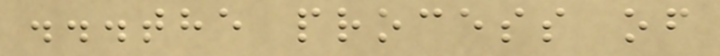...the process of
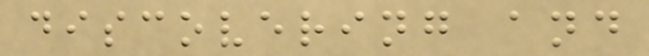discovering and
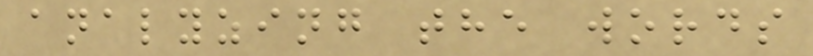analyzing the words
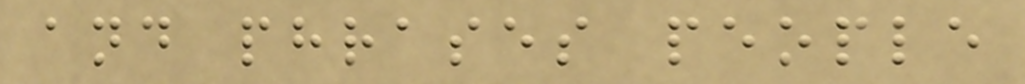and phrases people
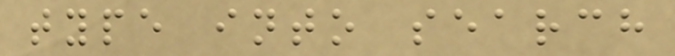type into search
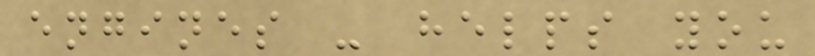engines - helps you
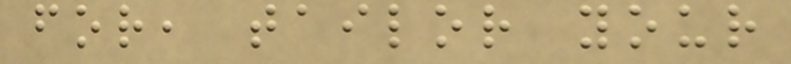for, tailor your
